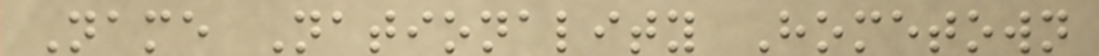Name Nationality Hometown
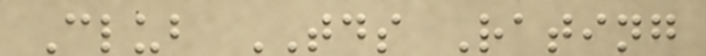Club TDS Rating
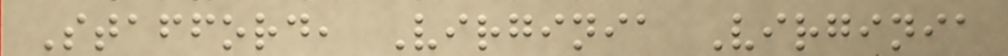Stafford, Virginia Virginia
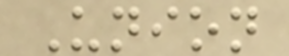Union
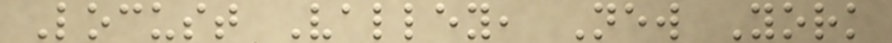Locust Valley, New York
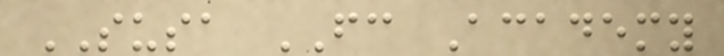SUSA FC Academy
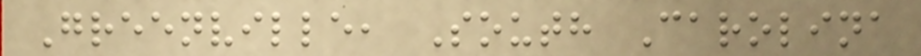Greenville, South Carolina
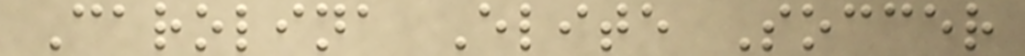Carolina Elite Soccer
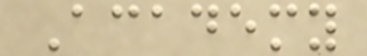Academy
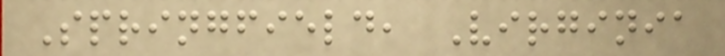Springfield, Virginia
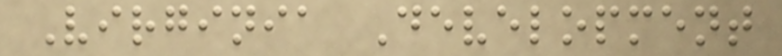Virginia Development
